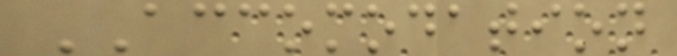ACCOMODATION
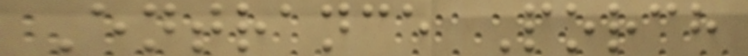Entrance Porch
